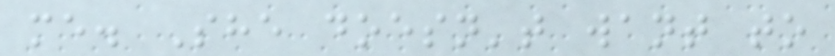me. She doesn't want to
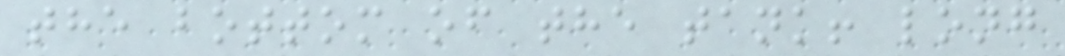the bottom of the tank! long
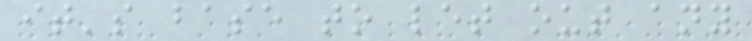it's base to let out any
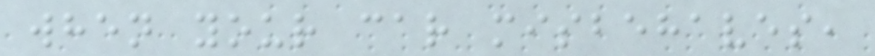when your car misbehaves,
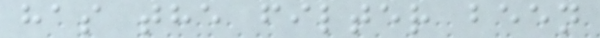has the filter been
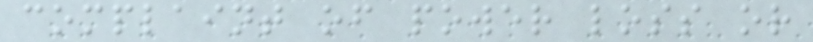complaint of power loss or
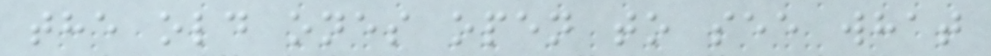the old ones open to see what
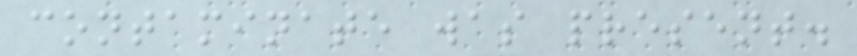contaminate was present.
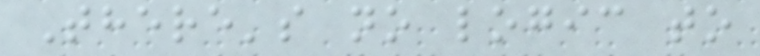There's no logic to
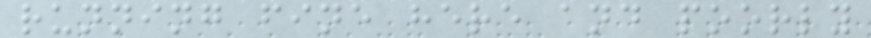running fine here and poorly
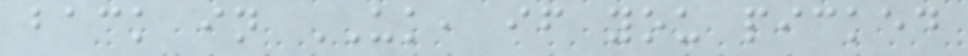back in UK, if you picked
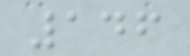146
